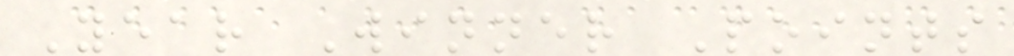Year Winner Points
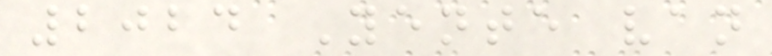2024 Yente van
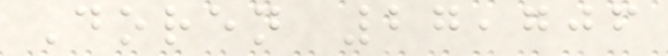Doren 27,706
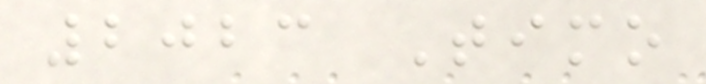2023 Timo
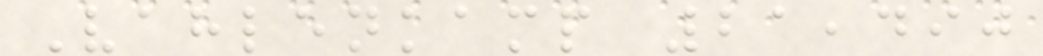Vahlenkamp 21,490
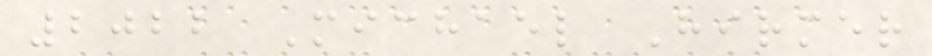2022 Michael Hirmer
